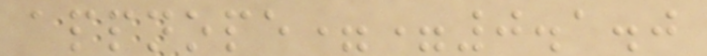appnope==0.1.0
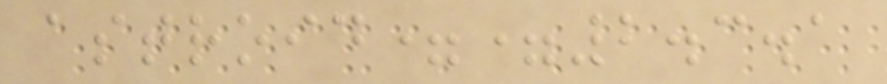astroid==2.3.1
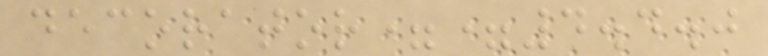decorator==4.4.0
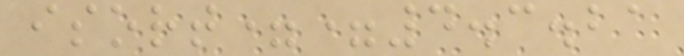isort==4.3.21
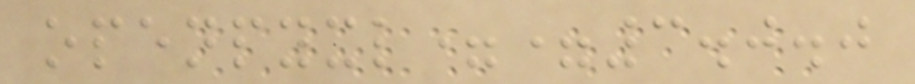openpyxl==3.0.0
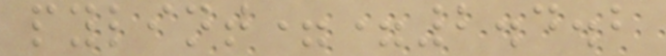pylint==2.4.2
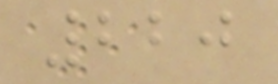220
